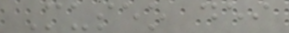Museo dei
